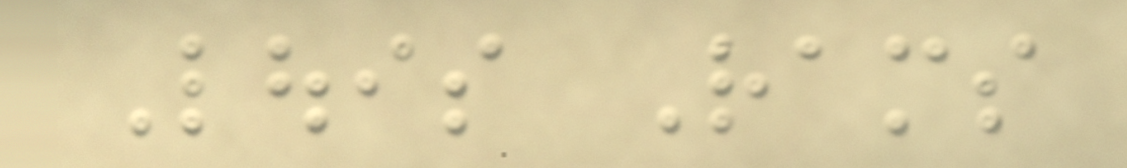Louis Rams
